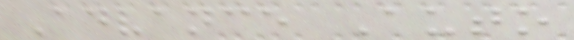Advance Auto
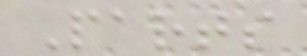Parts
